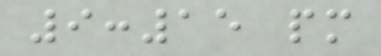9:15 pm
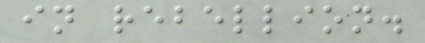in rebellion.
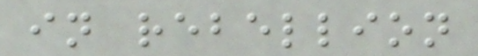in rebellion
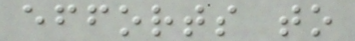efforts to
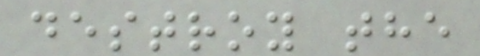destroy the
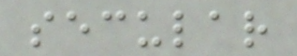secular
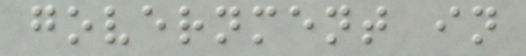government in
